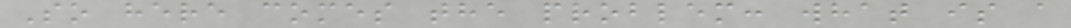So here comes the problem: what is a
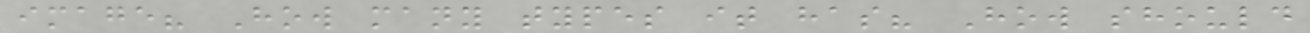image? How many types it has? How should
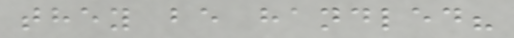they be handled?
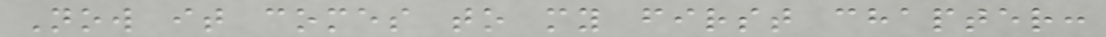Now it comes to my first chapter:
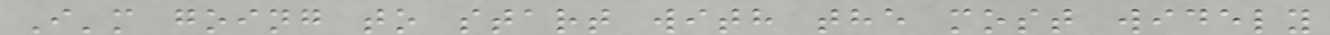I'm going to start with the most widely
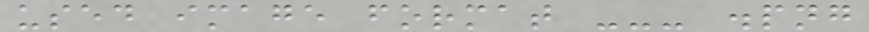used image format --- .png
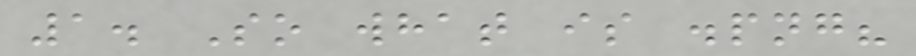1. So what is .png?
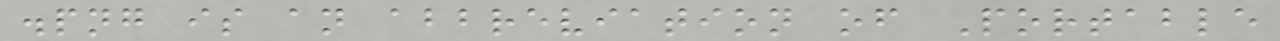.png is an abbreviation of Portable
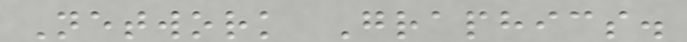Network Graphics.
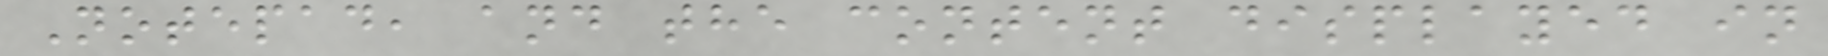Notepad, and the content displayed in
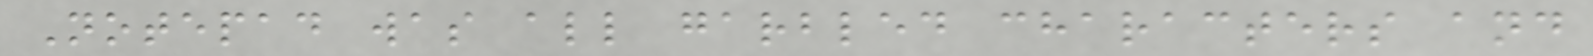Notepad was all garbled characters and
